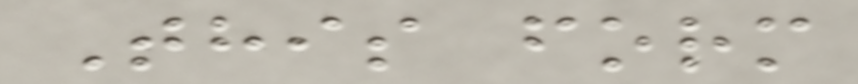This form
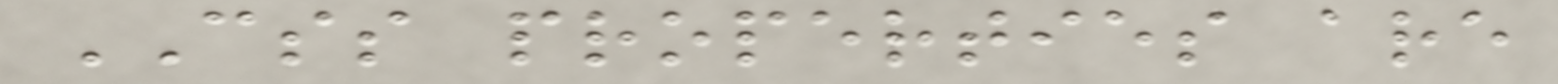CSS properties are
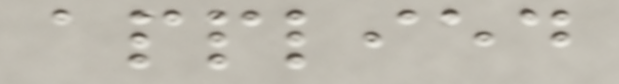applied
